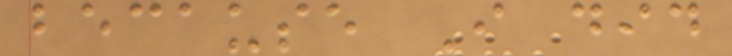because I did
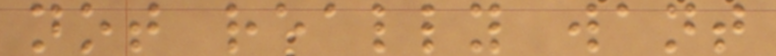not really want
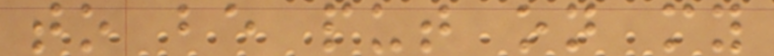to be put on my
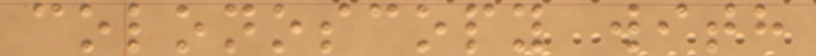colonoscopy with
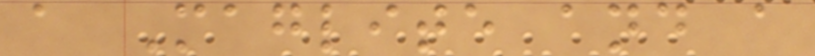a Maglite and a
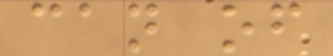can of
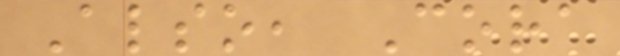Also, Cora
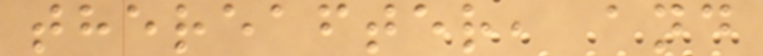thereafter, and
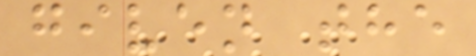given the
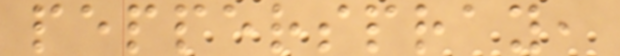pepperspray,
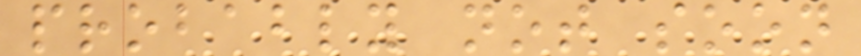probably not soon
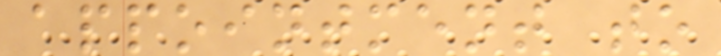appointment to
